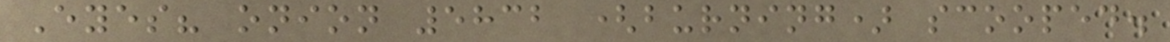Eyes? onion 5832 (burning) scooped.
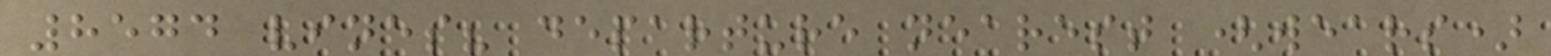8574 vines? departure nearest (wears)
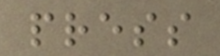press
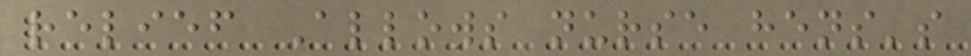relief Allows nurse hens's
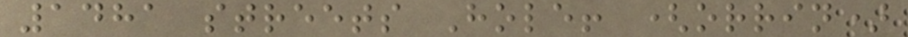1481 streets Hole! (orrin)
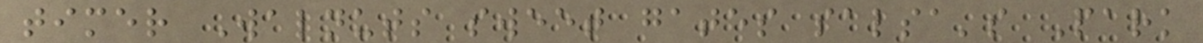timer Walnuts sweet gates salsa's Park
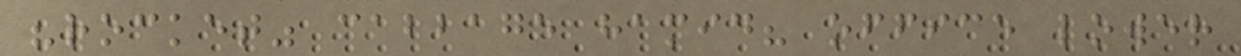"rocket" cabbage hamid? office lower
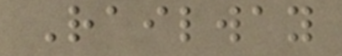Railway
